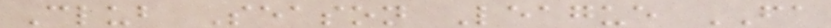Club Season League FA
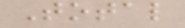Total
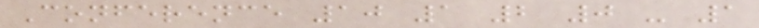Conference 10 1 2 0 - 1
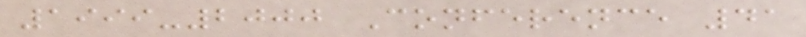1999-2000 Conference 41
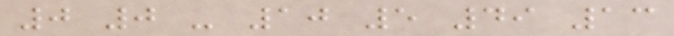0 0 - 10 5 49 13
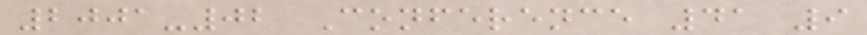2001-02 Conference 41 9
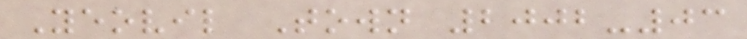Yeovil Town 2002-03
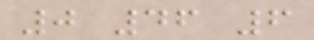0 46 6
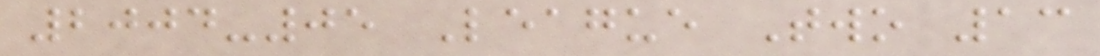2004-05 League Two 13
